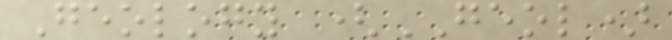Geology (GEOL)
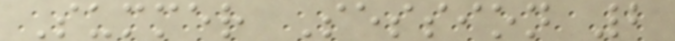Summer Session 2
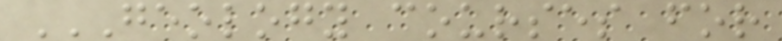GEOLOGY COURSES FOR
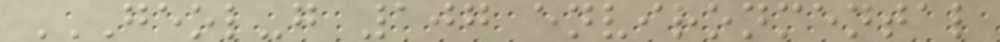GEOL-G 107 ENVIRONMENTAL
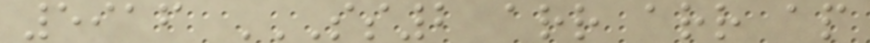5916 SS2 ARR ARR AP
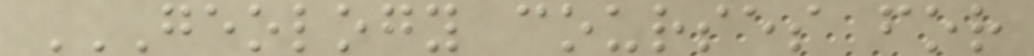GEOLOGY COURSES FOR
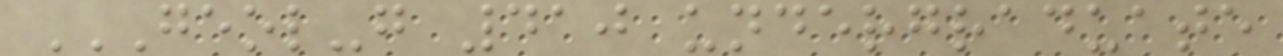GEOL-G 410 UNDERGRADUATE
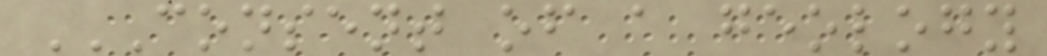CONSENT OF A GEOLOGY
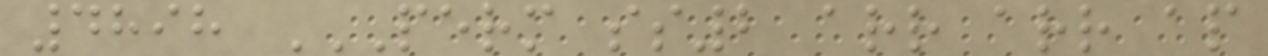4898 PERM SS2 ARR ARR AP
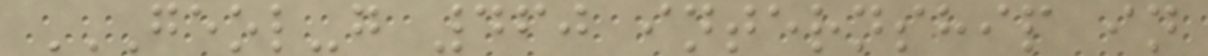GEOL-G 460 INTERNSHIP IN
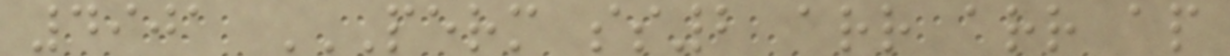4901 PERM SS2 ARR ARR AP
